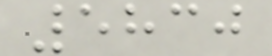5830
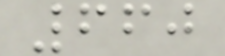660
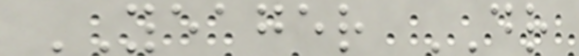YEAGER DR
